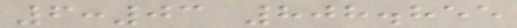6:03 808.855
